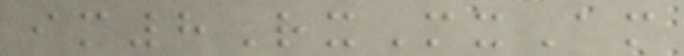im8RxMxAm
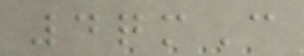4qmC
